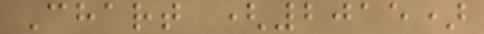Chart (2015)
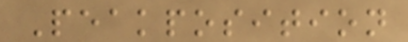Peakposition
